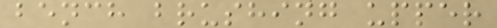bench brushing upper
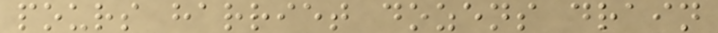pours harriet dozens drain
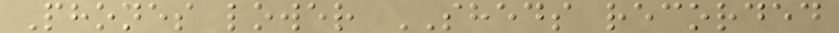Phones lower SHEDS recorded
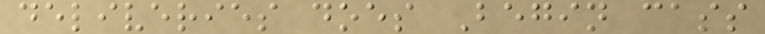deliveries does Begin cass
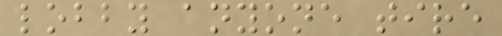lobby anyone tire
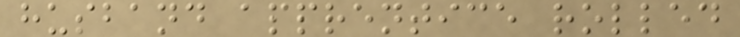husband apprentice rolled
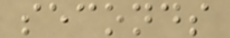seconds
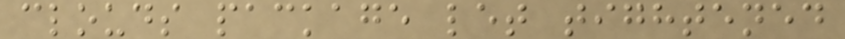clouds package let tightened
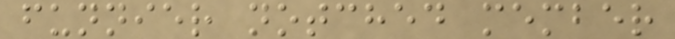funnier notched member
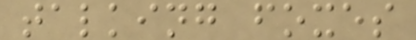talking foxes
